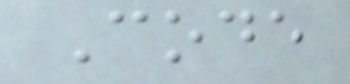Code
